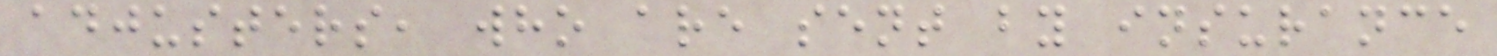adjusters, who are sent by insurance
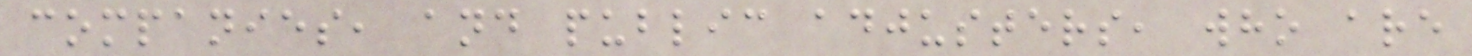companies, and public adjusters, who are
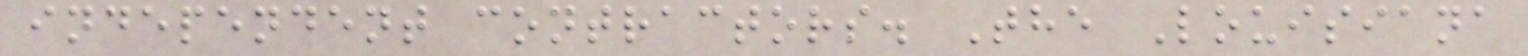independent contractors. The Louisiana
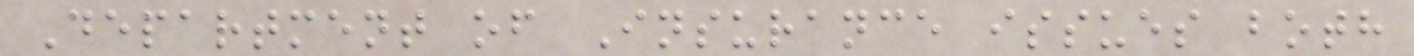Department of Insurance issues both
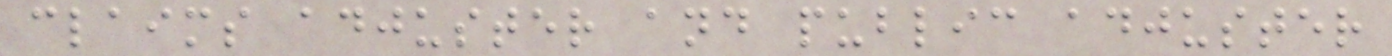claims adjuster and public adjuster
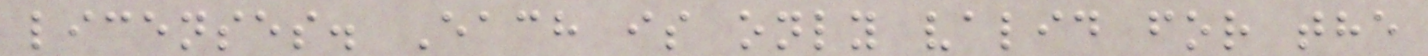licenses. Each is only valid for the
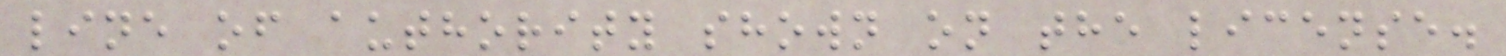line of authority shown on the license.
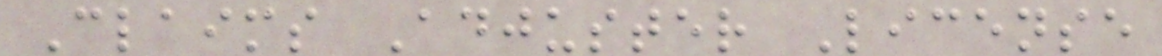Claims Adjuster License
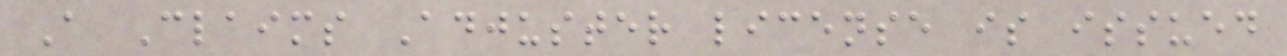A Claims Adjuster license is issued
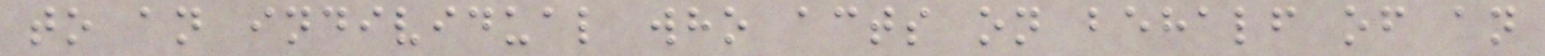to an individual who acts on behalf of an
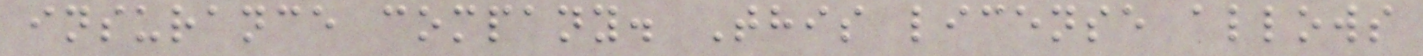insurance company. This license allows
